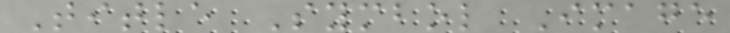Title Symbol Image
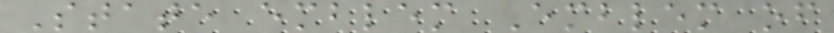State emblem Emblem of
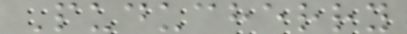Puducherry
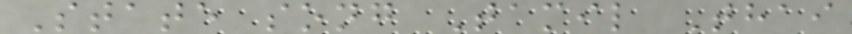State song Tamil Thai
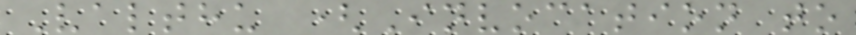Valthu (Invocation to
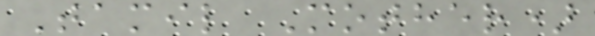Tamil Mother)
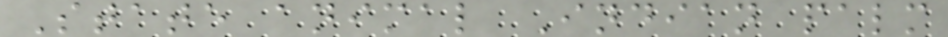State animal Indian palm
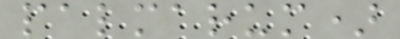palmarum)
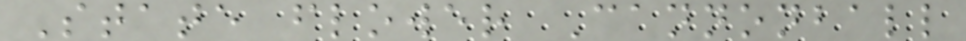State flower Cannonball
